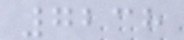7238
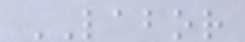LABOR
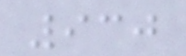930
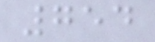754
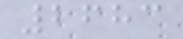2683
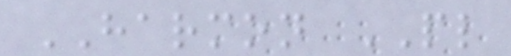HARMON PL
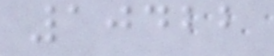10422
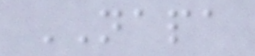NAPA
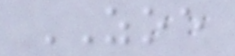ZOE
